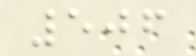506
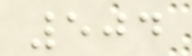504
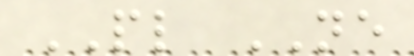PL NE
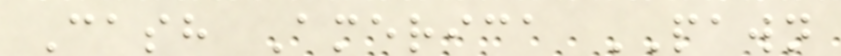Cash America PAWN
